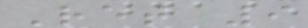Ret 9
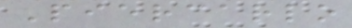Piercarlo
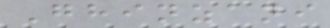Ghinzani
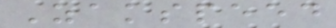Zakspeed
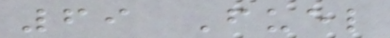69 Fuel
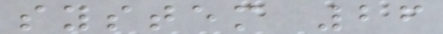system 26
